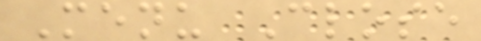Menu Close
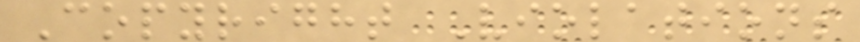Copyright Violations
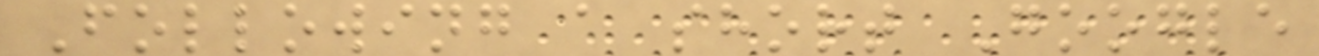Following a short Google
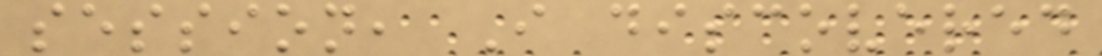session, I discovered
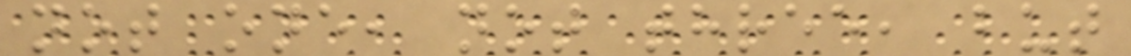not one, not three, but
